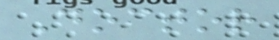Doctor
